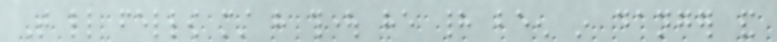That little fellow must have thought he had been in danger and
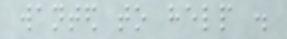wanted to help .
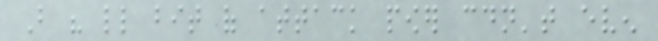But his little bit of attack power couldn't even
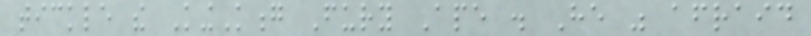tickle the KingKong Fury Ape . He was afraid
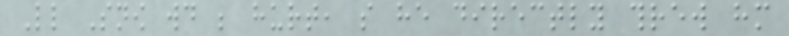Little Snow would be hurt, so he directly threw him
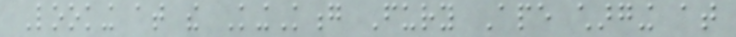Looking at the KingKong Fury Ape charging at
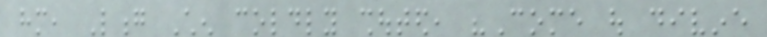him, Long Chen coldly shouted, "Come out divine
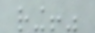ring!"
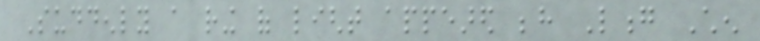Suddenly a ring of light appeared behind Long Chen
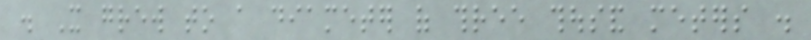. It grew to a diameter of three thousand meters .
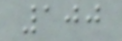100
